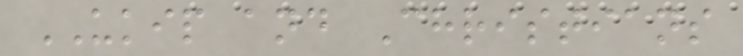UKIP and Christians
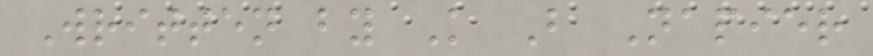Written by K B Napier
